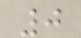0
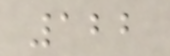122
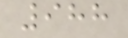988
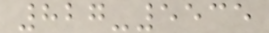827-5535
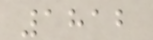1812
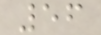56
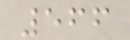566
